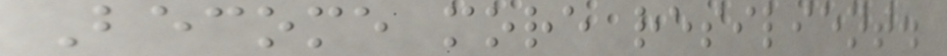Become more resilient.
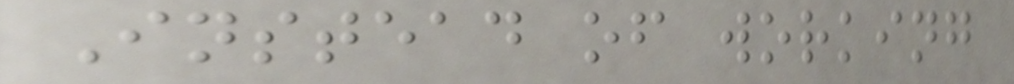Instead of working
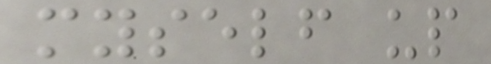myself up
